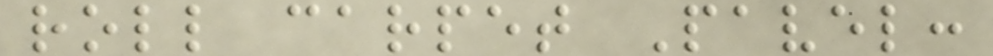roll carpet Pavel:
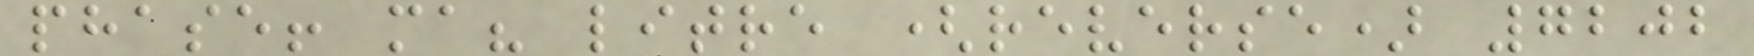phase! ma? litre (reverse) 7202
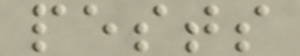pests
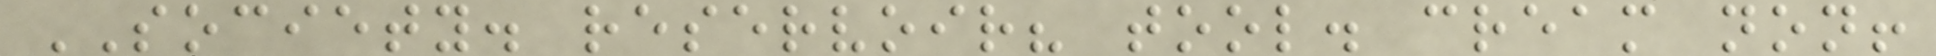SOCIETY. reservoir? tool. cream non!
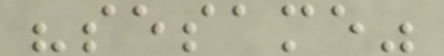"sesame"
